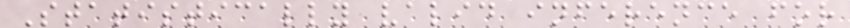Statistically valid inference for
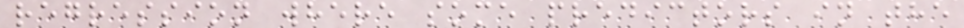regression where some predictors in the
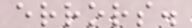errors.
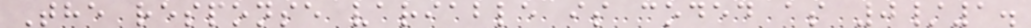The response variable is coded as 0/1.
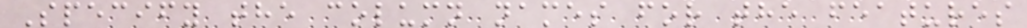Specify the column names for the features
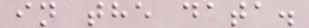in the data.
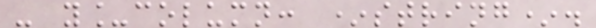- y_column: *string*.
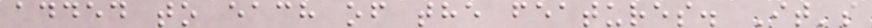added to each of the features. It's
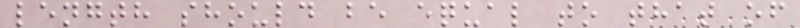length should be equal to that of
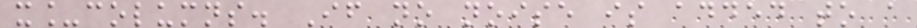x_columns. If no noise is added to a
